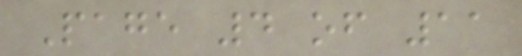Page 4 of 11
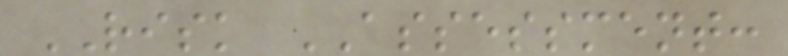RISK ASSESSMENT:
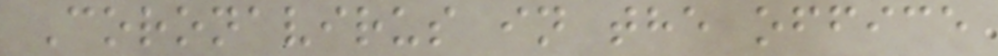Coronavirus in the office
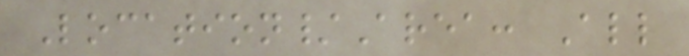Location/Area: All
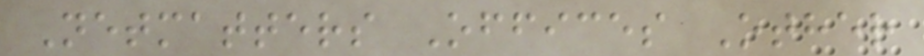Netmatters Offices Other
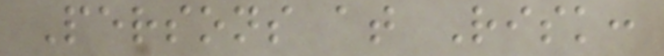Persons at Risk:
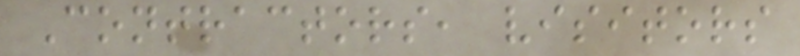Contractors, visitors
